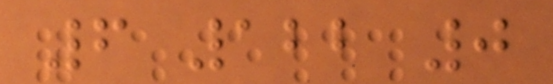6 122 0
